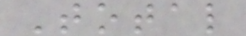Total
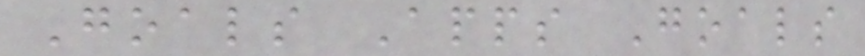Goals Apps Goals
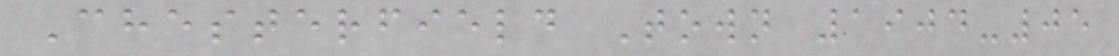Chesterfield Town 1904-05
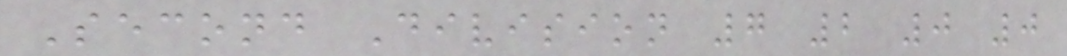Second Division 7 2 0 0
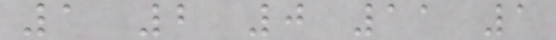1 2 0 11 1
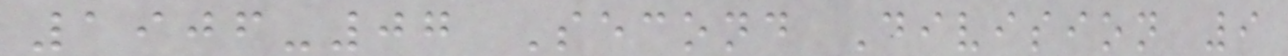1906-07 Second Division 9
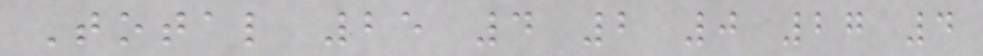Total 25 4 2 0 27 4
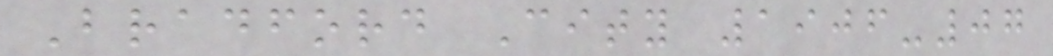Bradford City 1906-07
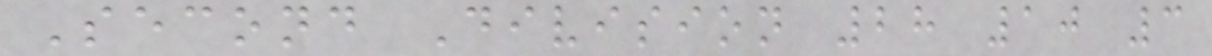Second Division 28 10 3
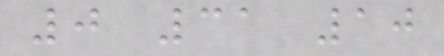0 31 10
